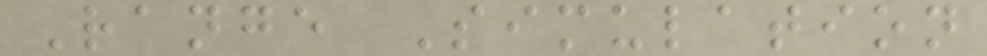Range Simulation
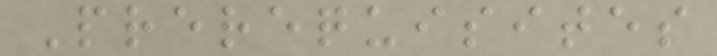Prerequisites
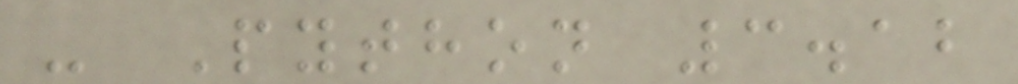- Python 3.12
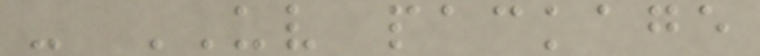- UV package
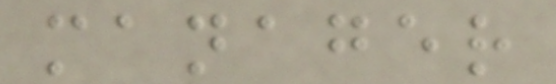manager
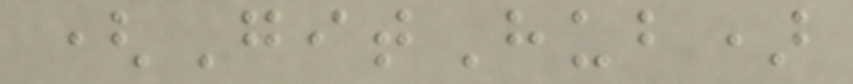(GitHub)
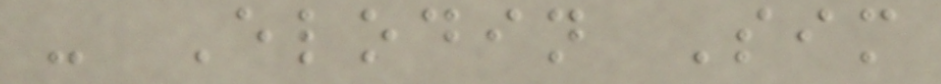- Elodin Sim
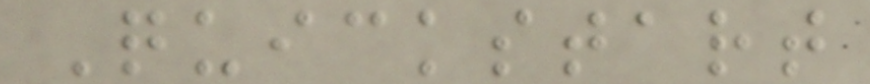Quickstart
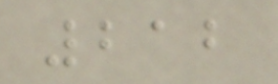212
